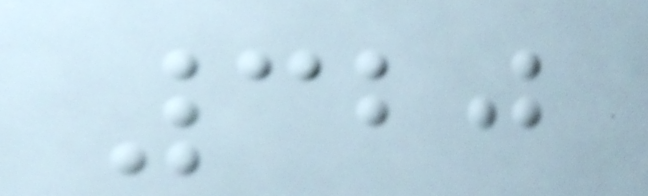320
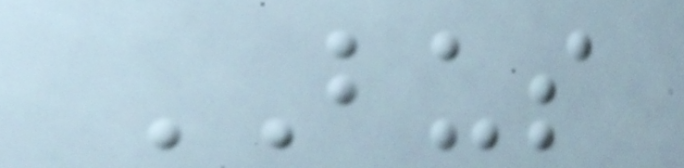BUS
